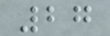27
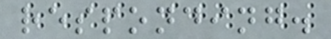responding.
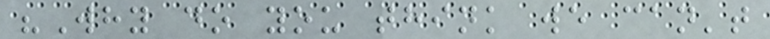"Why do you think we can't
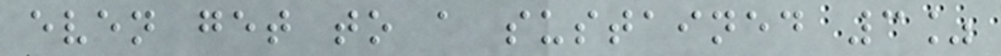even get to a sustained 3%
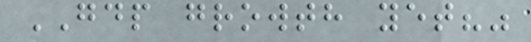GDP growth yet?"
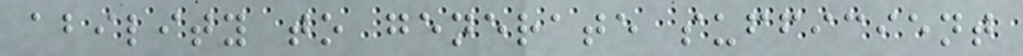ability to generate sufficient
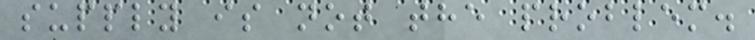supply is not the problem.
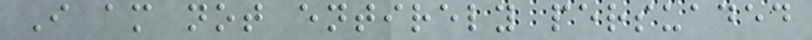I am not entirely persuaded
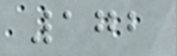172
